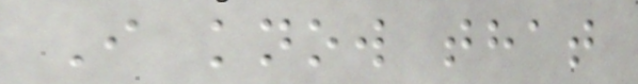I know that
